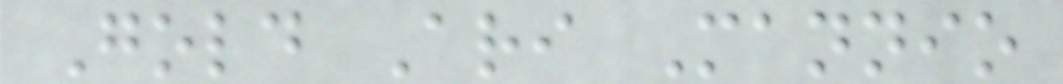Gold Ari Mannio
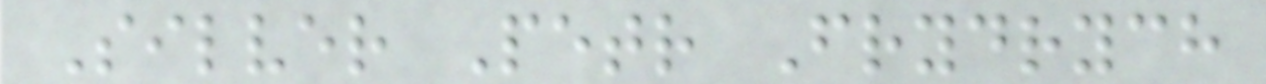Silver Petr Frydrych
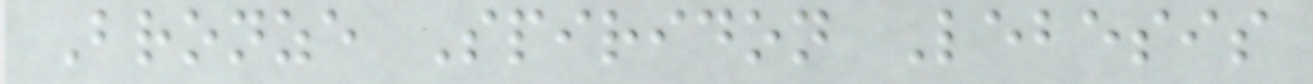Bronze Spiridon Lebesis
